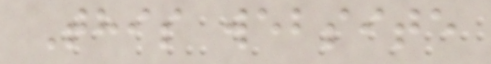This website
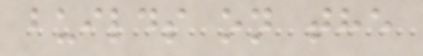builds on the
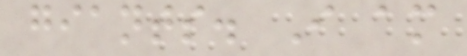giants. I am
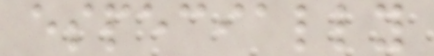especially
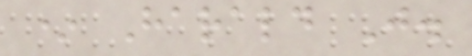* Harald J.
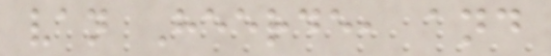van Heerde, and
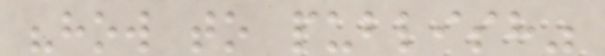"how to publish"
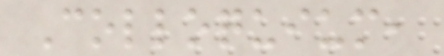Colloquium,
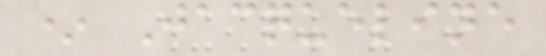* Jacqueline
